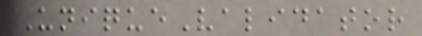UniqueValidator
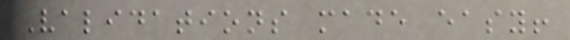Validations made easy!
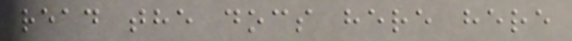read the docs here here
